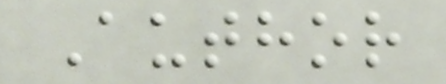Author
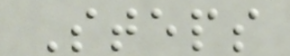Steps
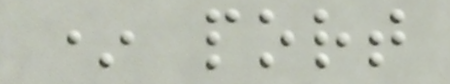* port
